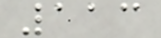113
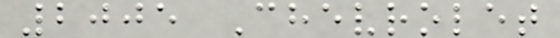2005 Chevrolet
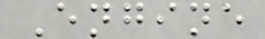Engine
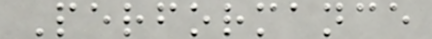Performance
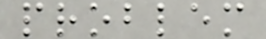problem
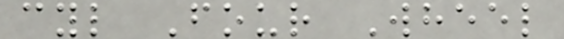cyl Four Wheel
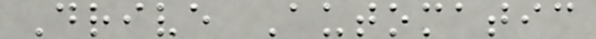Drive Automatic
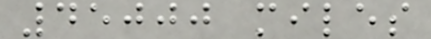45000 miles
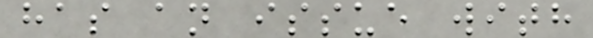has an issue with
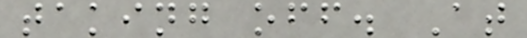taking off. At
